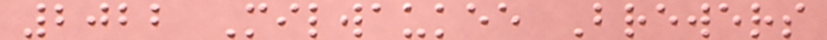2022 Milwaukee Brewers
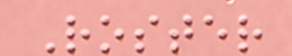Roster
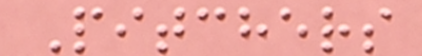Pitchers
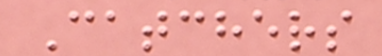Catchers
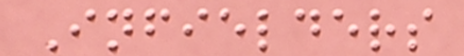Infielders
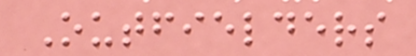Outfielders
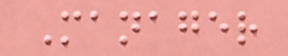Manager
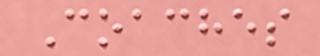Coaches
